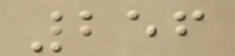256
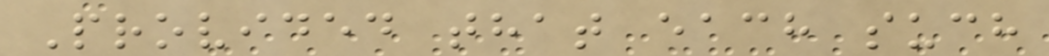Provided that each such
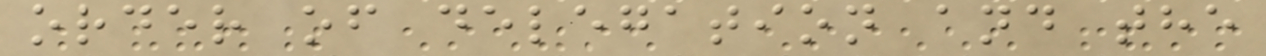order of delegation and the
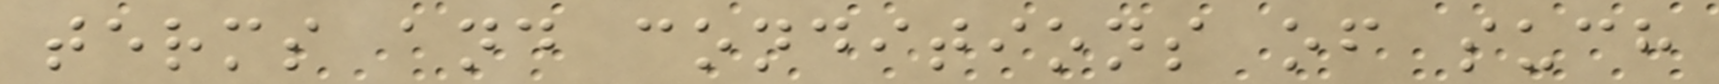terms and conditions of such
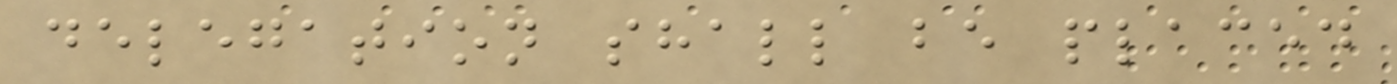delegation shall be placed
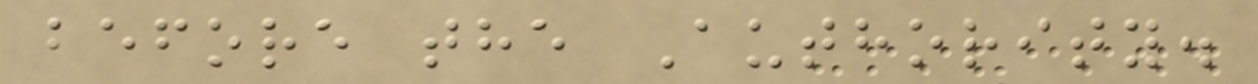before the Authority.
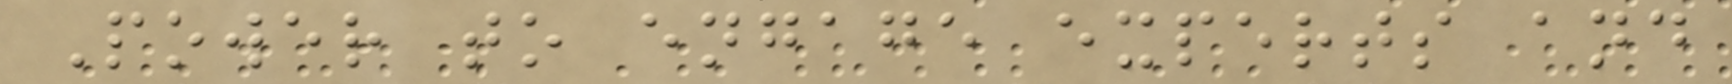Power to engage experts and
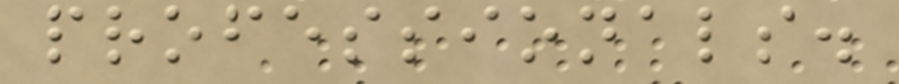professionals.
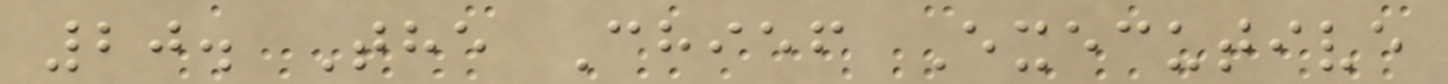20. The Chief Executive
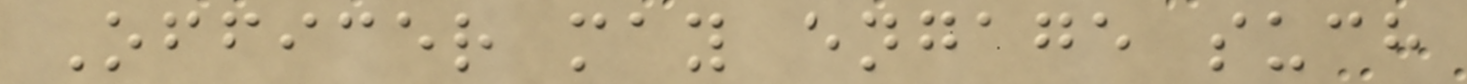Officer may engage such
